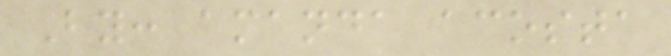By: amanda acosta
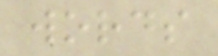words
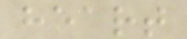heart
